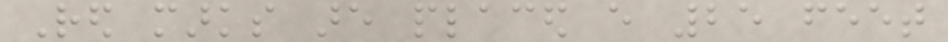Red marks are placed every 25 feet
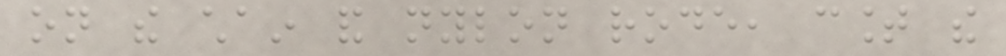on the chain and nylon rode, count the
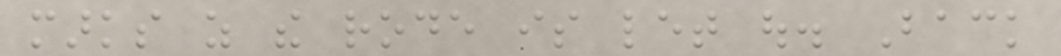marks as the rode is let out. Back
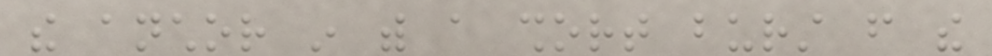the anchor in with a short burst from the
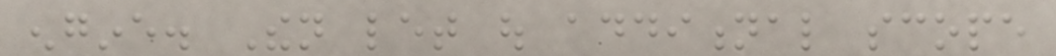engine. Then let out additional scope
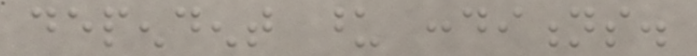dependent upon conditions.
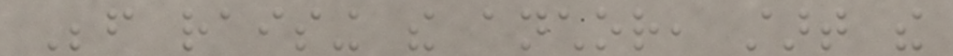Before raising the anchor, start the
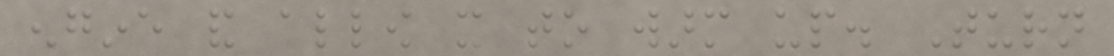engine and allow it to warm up. Turn
